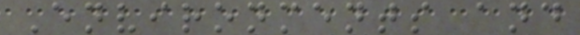Environments and
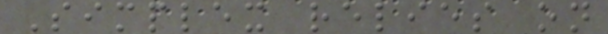Simplex relies on
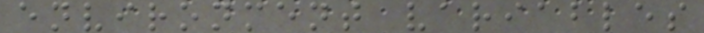environment variables
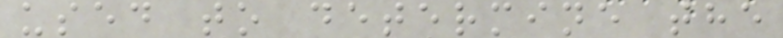used to determine the
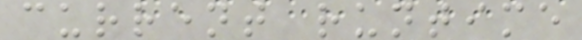current runtime
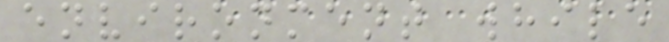environment while
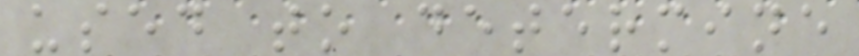used to determine
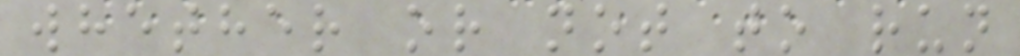whether or not to run
